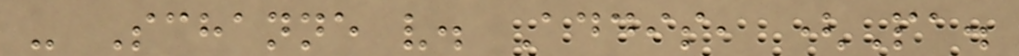- Schanne v. Addis, (Pa.
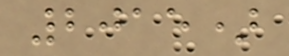2015)
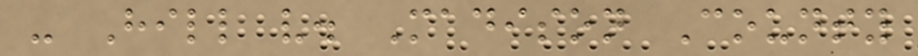- Hill v. Madison County
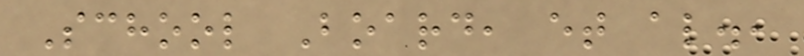School Board, et al.,
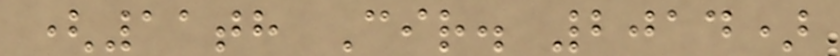(11th Cir. 2014)
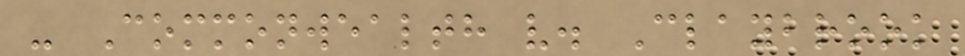- Commonwealth v. Claybrook
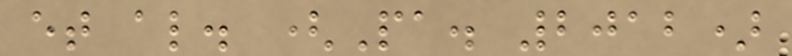et al. (Pa. 2012)
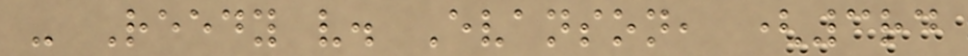- Reedy v. Evanson, (3rd
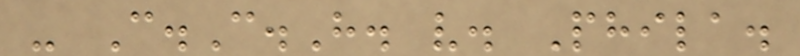- C.C.H. v. Phila.
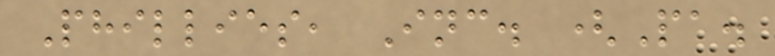Phillies, Inc. (Pa.
